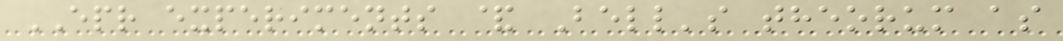EPR experiments & Bell's theorum as
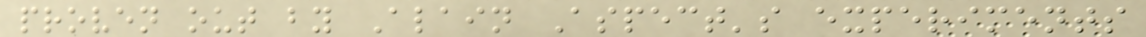proven out by Alain Aspect's experiments
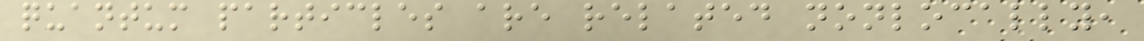quantum particles are related nonlocally,
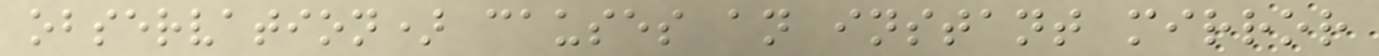observation) causes an instant mirror
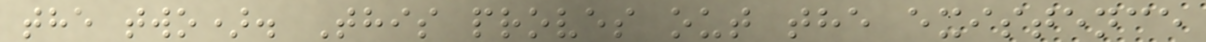the two). This proves out the existence
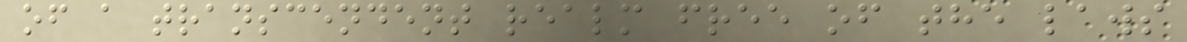of a transcendent realm free of the laws
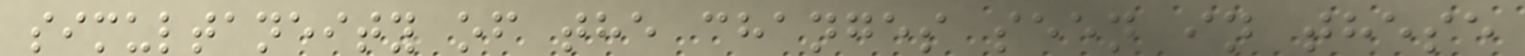simultaneity of the changes seen in these
